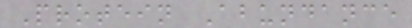Protein Abundance
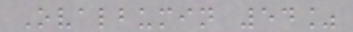Ovalbumin 54%
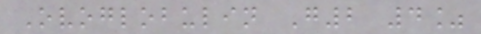Ovoglobulin G2 4%
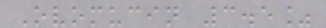Ovomucin 3.5%
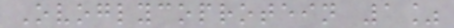Ovoglycoprotein 1%
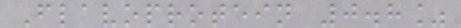Flavoprotein 0.8%
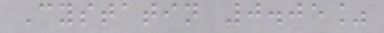Cystatin 0.05%
